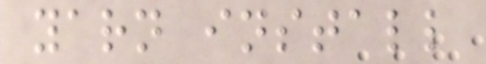yarn install
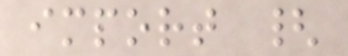import {
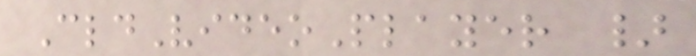CldVideoPlayer }
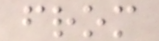from
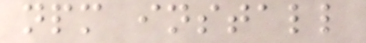npm install
